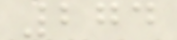274
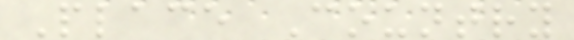Place Country
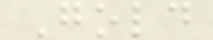Gold
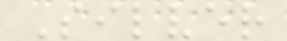Silver
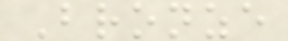Bronze
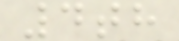4th
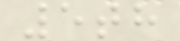5th
